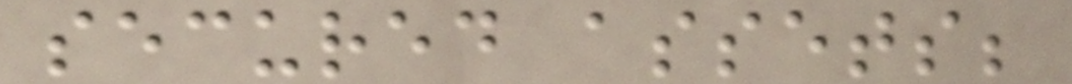secured assets;
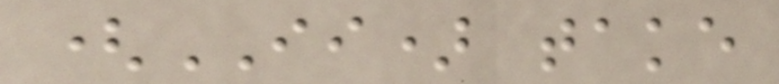(II) take
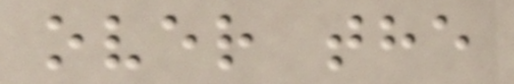over the
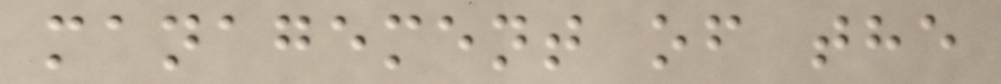management of the
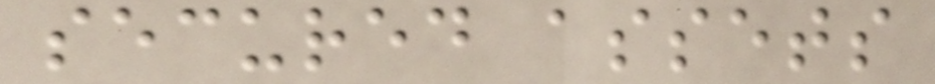secured assets
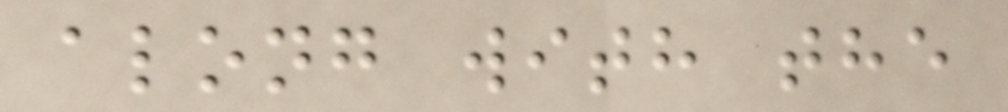along with the
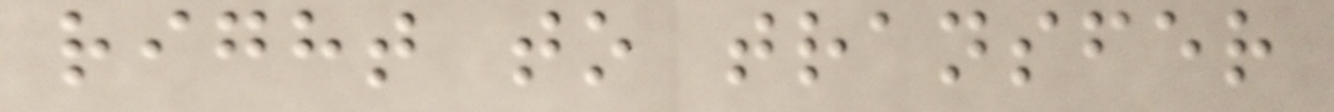right to transfer
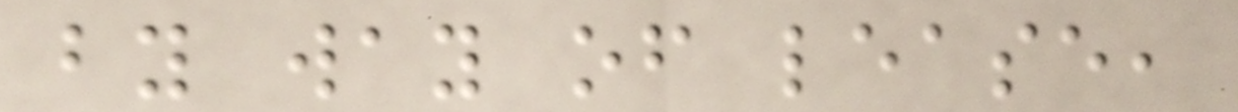by way of lease,
